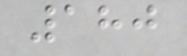180
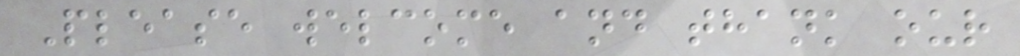Please welcome and thank our
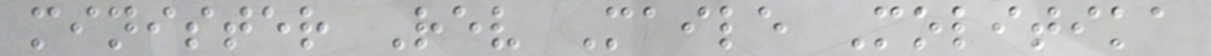minister Rev Maile Molitika
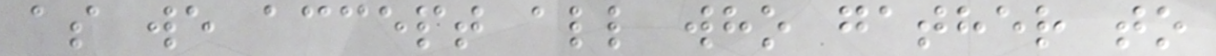as we accept all who gather to
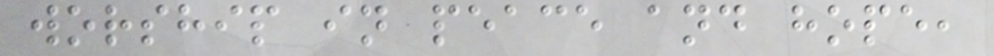worship in peace and hope,
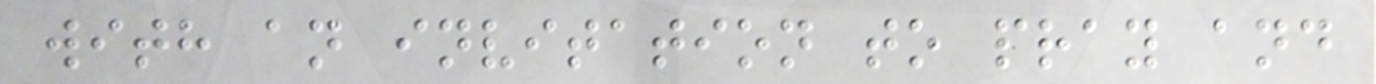with an invitation to pray and
